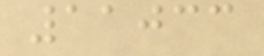11033
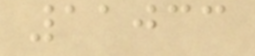11033
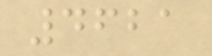4621
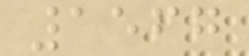1567
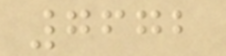7672
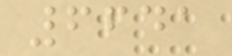6641
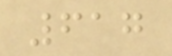617
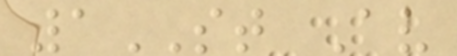1ST Av
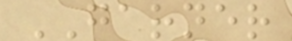GARNER
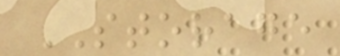STORAGE
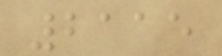2115
